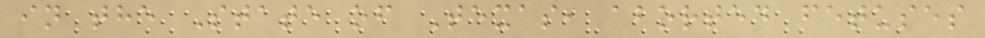in the State of Texas, aborted fetuses
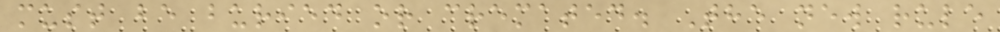must be buried or cremated. The new rule
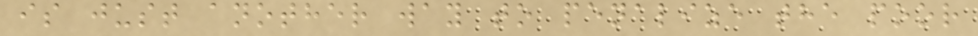is just another way to penalize the poor
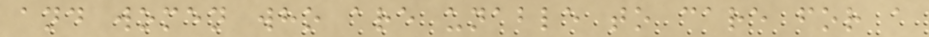and women who are unable to care for a
